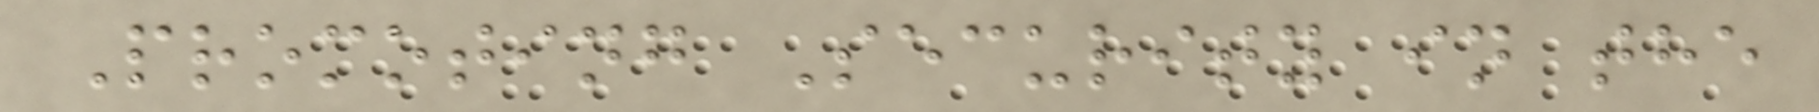Promoting Security in the
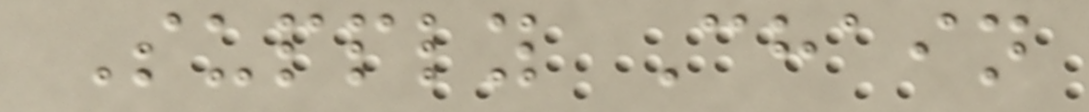Supply Chain
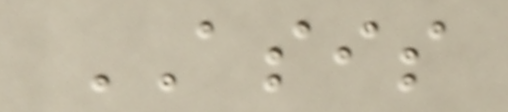ASIS
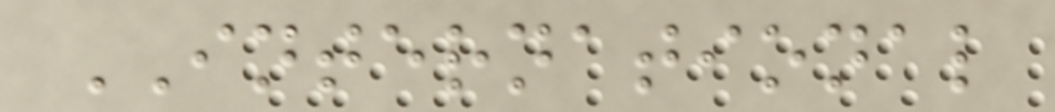INTERNATIONAL
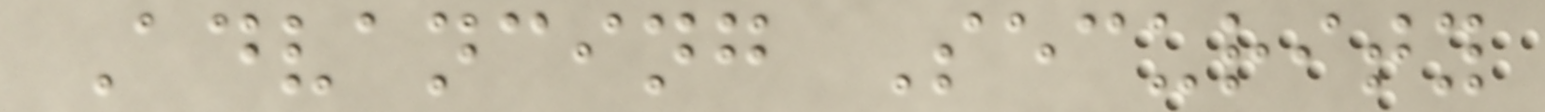Advancing Security
